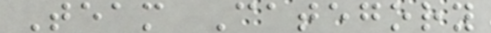Team Category
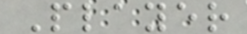Player
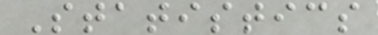Statistics
